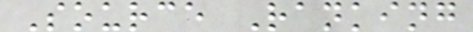Source Ranking
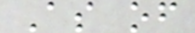As of
